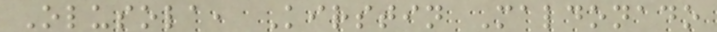Olusola, Kirstin Maldonado
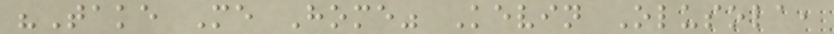"Take Me Home" Kevin Olusola,
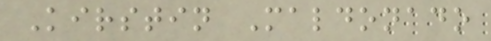Kirstin Maldonado
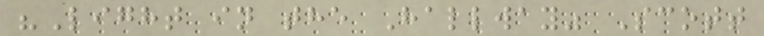"Light in the Hallway" Scott
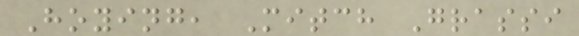Hoying, Mitch Grassi
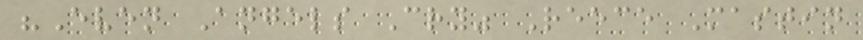"Even Angels Cry" Reece Mastin
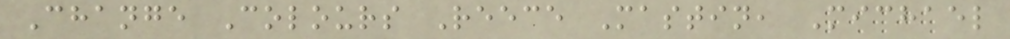Change Colours Reece Mastin, Michael
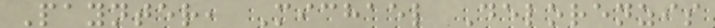Paynter, Michael Delorenzis
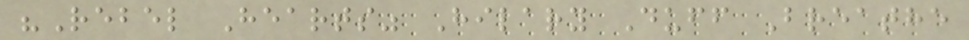"Rebel Hearts" Hilary Duff Breathe
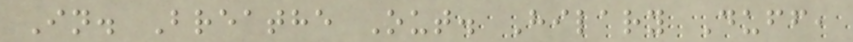In. Breathe Out. Hilary Duff,
